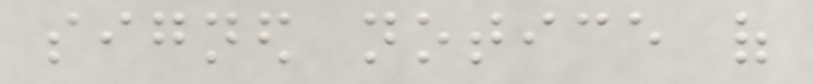signed notice of
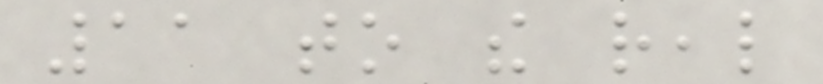11 to the real
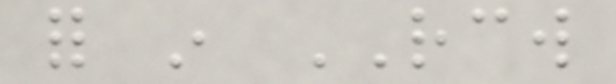for in RCW
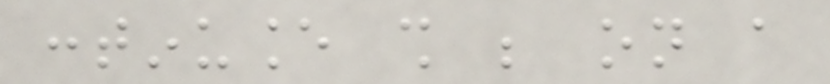continuance shall be on a
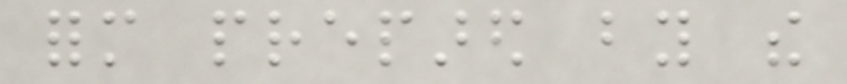form prepared by the
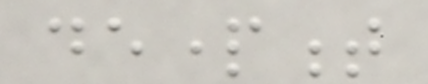department
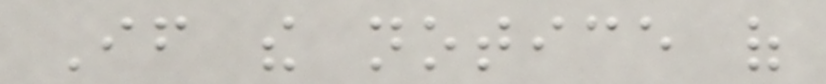If the notice of
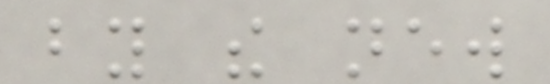by the new
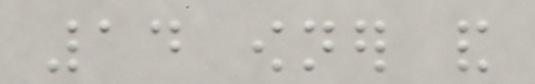14 owner and
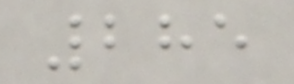285
